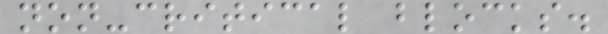non-critical blocks.
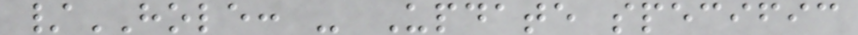/HOLE: - Update specific
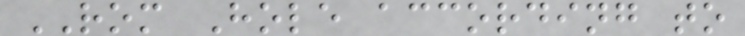ROM Hole according to
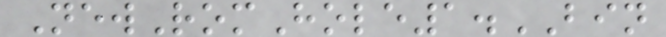NewRomHole1.BIN
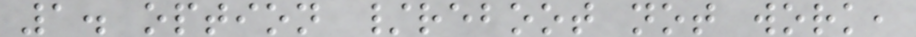1. option /reboot not work,
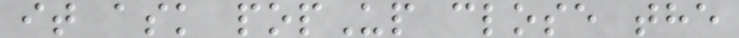it ask popUp close the
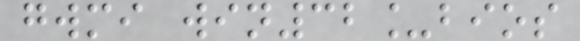gwmi win32_bios
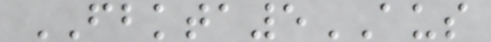FBKTA5AUS
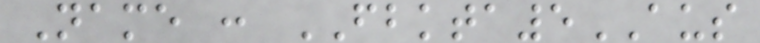Name : FBKTA5AUS
